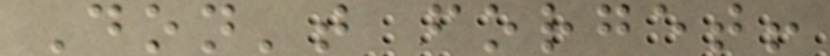Don't forget!
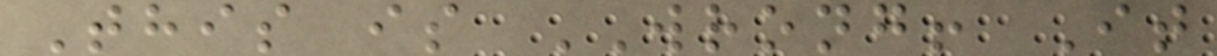This is WRONG! It
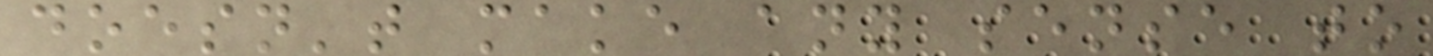doesn't make any sense to
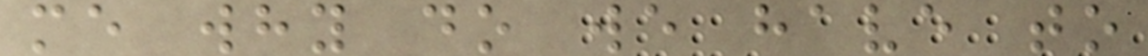me why do we have to
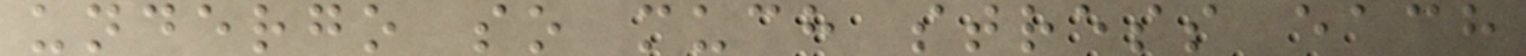undergo so much stress each
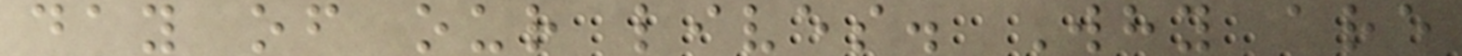day of our lives. Why are
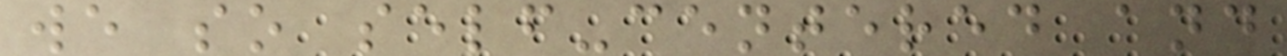we so self-centered and
